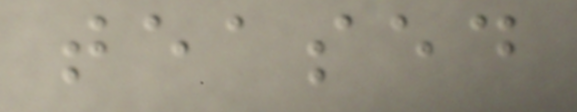teased
